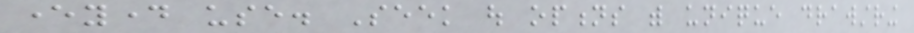everyday use. Seek out options with unique drawstring
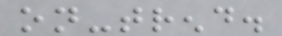on-trend.
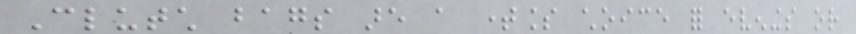Clutch bags are a timeless choice for evenings or
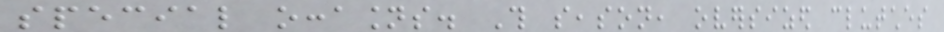special occasions. This season, oversized clutches
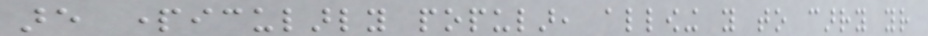are particularly popular, allowing you to carry your
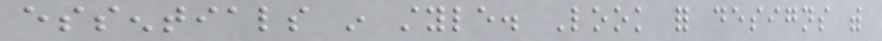essentials in style. Look for designs with
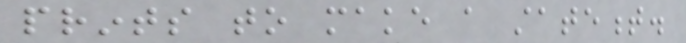prints to make a statement.
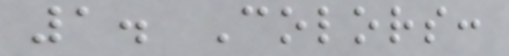1. Colors:
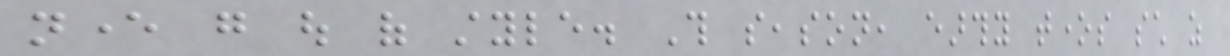never go out of style. This season, earthy tones such as
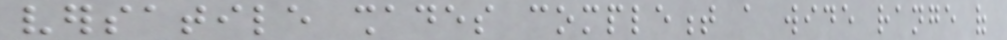versatile shades complement a wide range of
